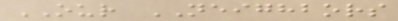OUR NEIGHBORS
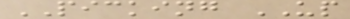PICKING UP
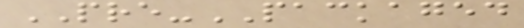PRE-PACKAGED
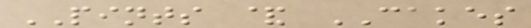PINTS & CAKES
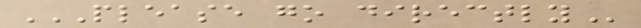PLEASE GO DIRECTLY
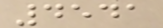4541
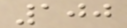100
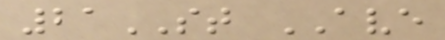21ST AVE
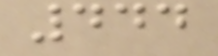444
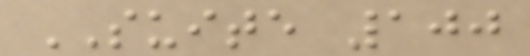SUITE 100
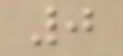0
